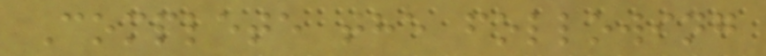Complete the following
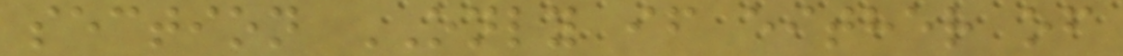section ONLY if either of
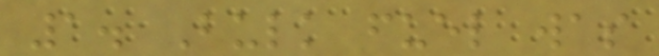1. Bulk fuel was
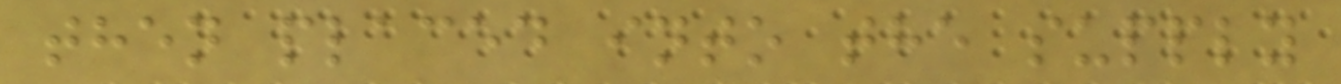then placed into the supply
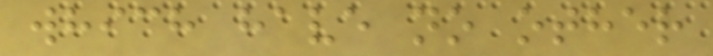which have no other
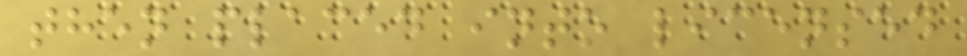then placed into licensed
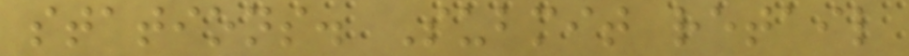stations. Submit retail
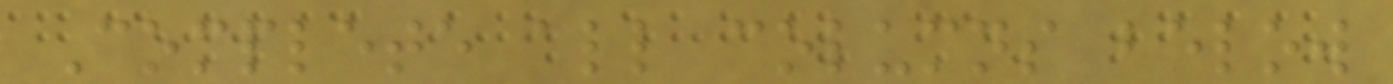Complete all columns below
